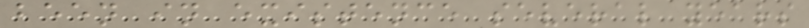been in existence several years
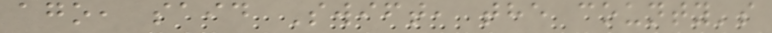ago, said Swift, the county's
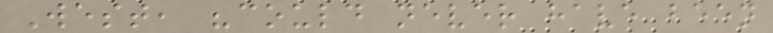West, "could never have been
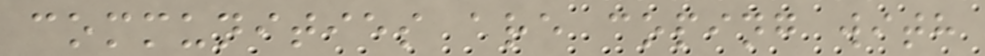communities are coping with
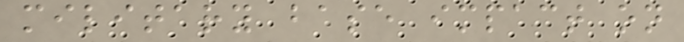military base impact on
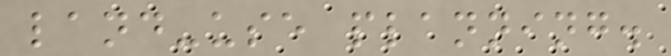land-use planning.
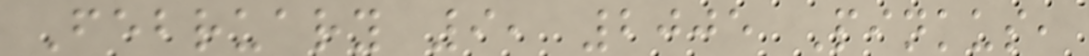February 9, 2005 Pinkus,
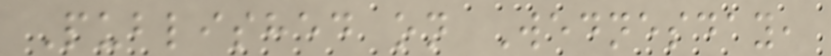Published on Wednesday,
